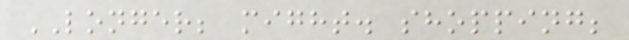LONGER; might. shopping;
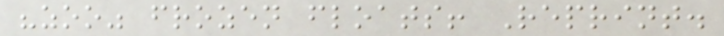"zoo" frozen floats! Reprint.
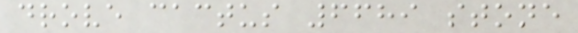drove cactus 6689 stone
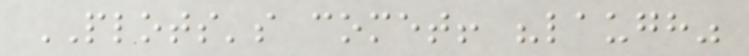PLOTS's comet! "laugh"
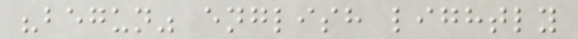"begun" english lightly
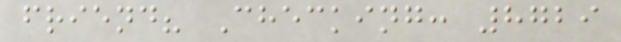friend? Checking: 8729
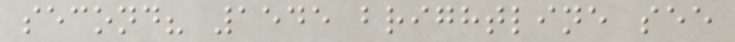second? 1545 brightline see
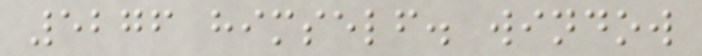5276 himself. window
